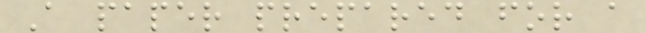A paper prepared for a
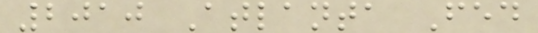2010 Atlanta Fed
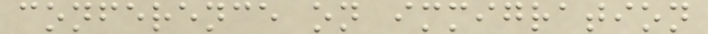conference on immigration
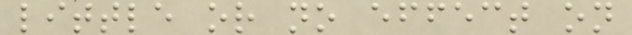little or no effect on
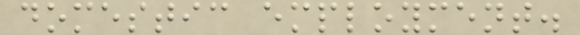domestic employment.
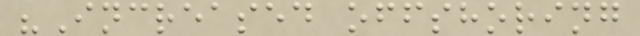"Increased offshoring
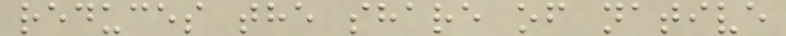reduces the share of native
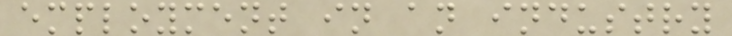employment in an industry
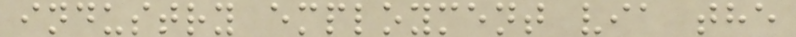industry employment via the
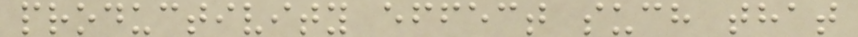productivity effect such that
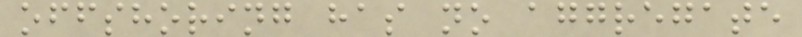offshoring has no aggregate
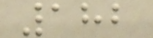182
